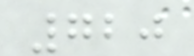720
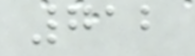712
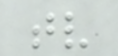tv
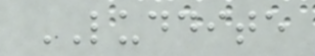LUDDITE
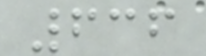636
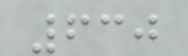630
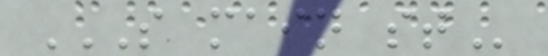S MAIN ST
